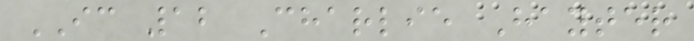IC 12 Charlie Hayter
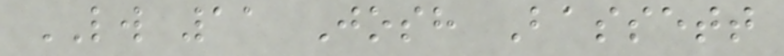LW 11 Josh Bassett
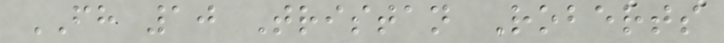FH 10 Tristan Roberts
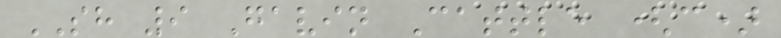SH 9 Gavin Cattle (c)
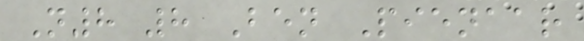N8 8 Ben Pienaar
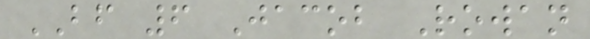BF 6 Jacob Rowan
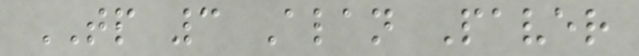TP 3 Alan Paver
